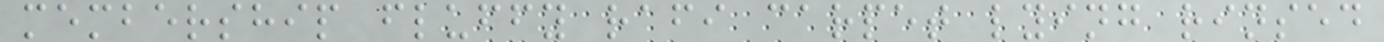membership fluffy rafi carpet lying rinsed
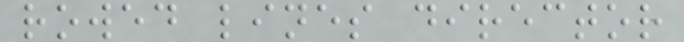rowed lines director
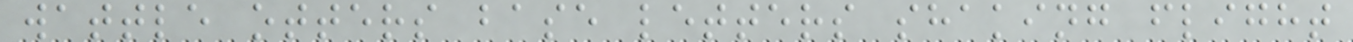wattle otters base letters shaking flight
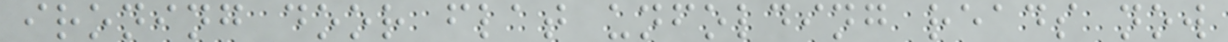ironing door flat unfolding reads now
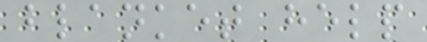blanket help
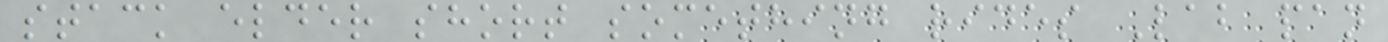stack elder short something rides Lab pan
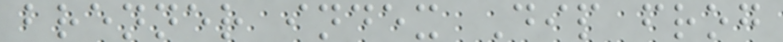brenner index Dip frog
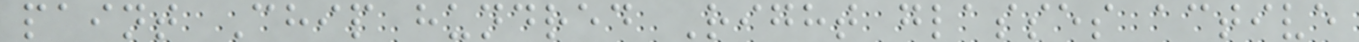paint Chip hundred Right glasses active
